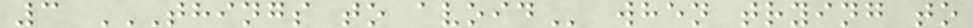3 THINGS TO AVOID when trying to
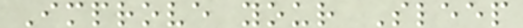Improve your Sleep
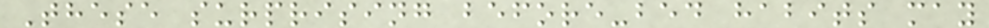These surprising before-bed habits may
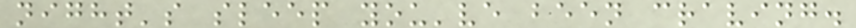night's sleep you've been craving.
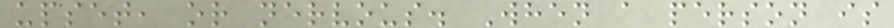upset, or nervous. When a person is
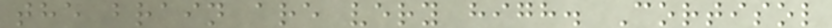the brain are very high. Cortisol
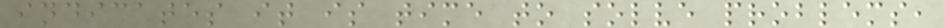indicates it is time to solve problems,
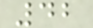42
